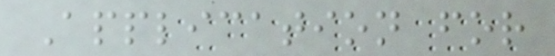Application for
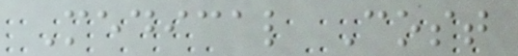Medical Cost
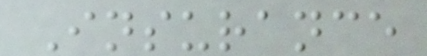Insurance
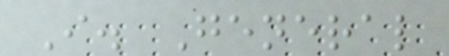I. General
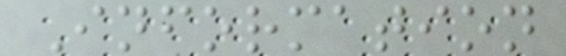Information
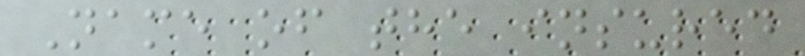Name of the insured
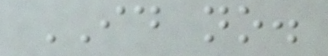ID no.
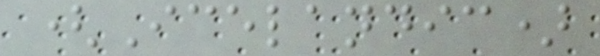(Icelandic)
